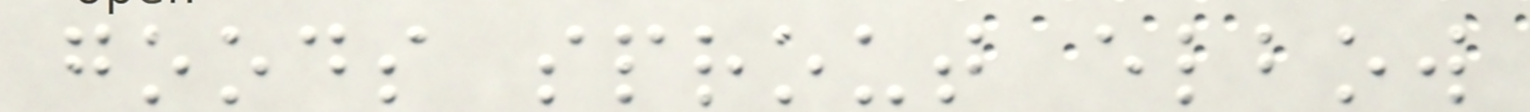goods sprout elbow
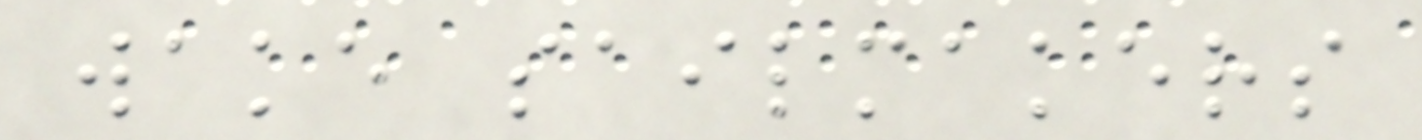wake sailmakers
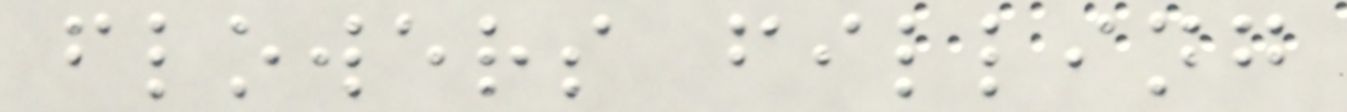flowers filling
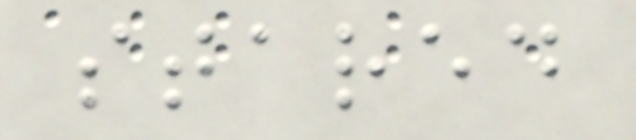stared
